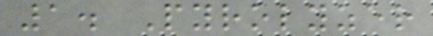1. Pyrolyzer
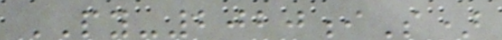PY-2020iS)
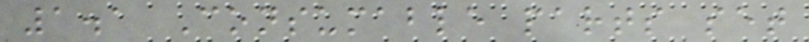1.1 Consumable parts set
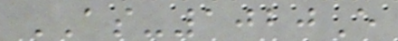AS-1020E
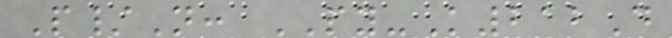P/N: PY-K212D
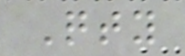Qty
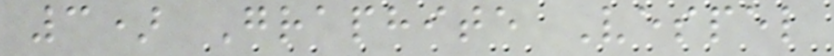3) Graphite Vespel
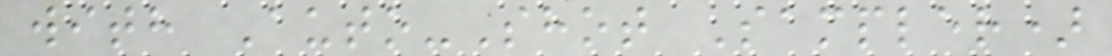with Auto-Shot Sampler)
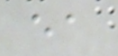ea
